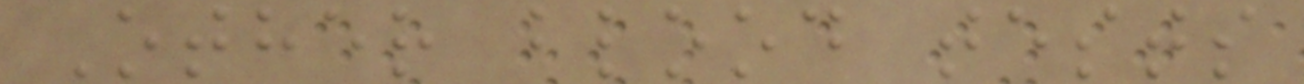Other blood tests
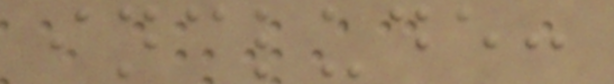include:
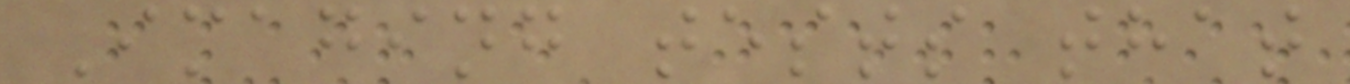Imaging tests that
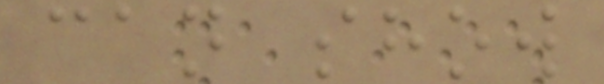can show
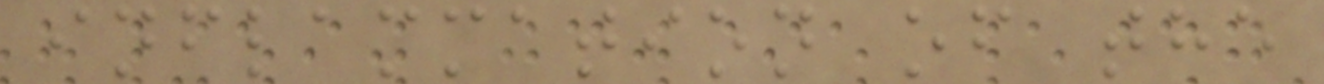inflammation of the
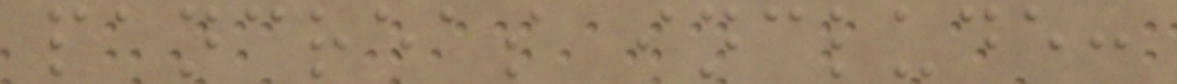pancreas include:
